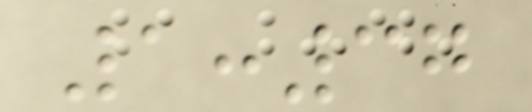1:37
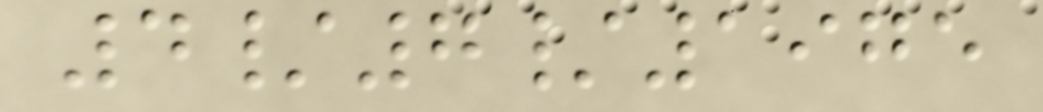4/7/1975
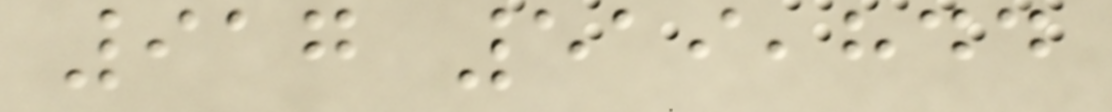917 519,844
